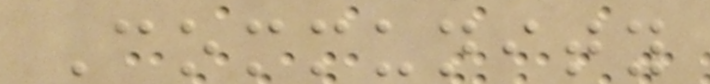Community
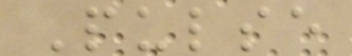Pulse
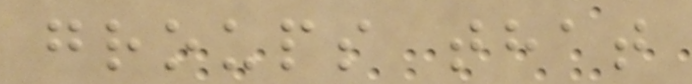groups that
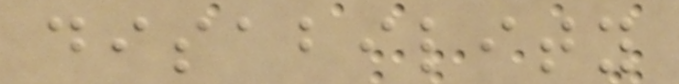disability
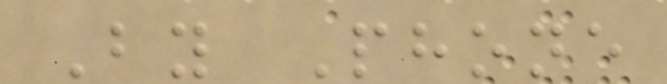By Phone
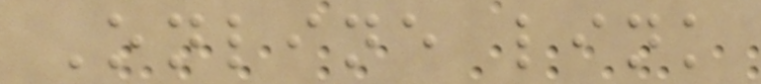Online link
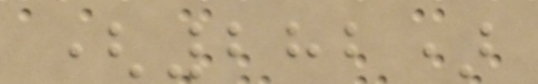(282)
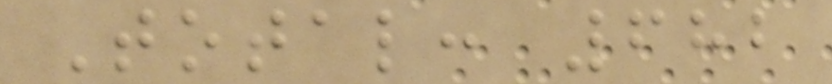Total: 682
